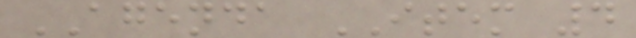AGENDA ITEM 4
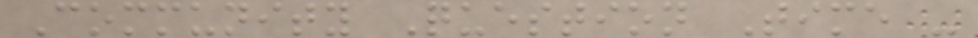Community Question Time -
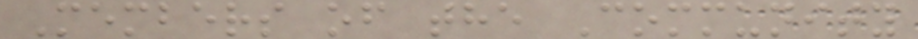Members of the Community
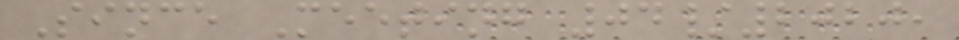Since Meeting 04/2020,
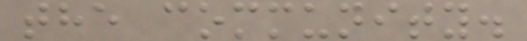the community.
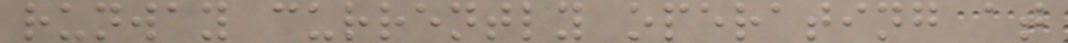runway currently operating at
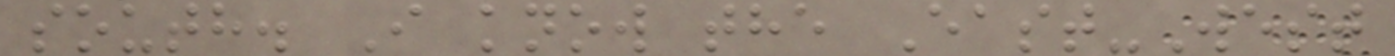south. I know the East-West
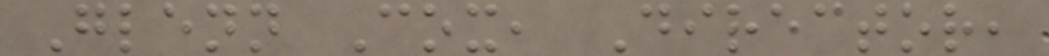Glenn Cox, Director,
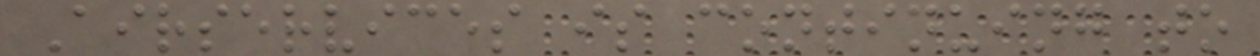Airservices is continuing to
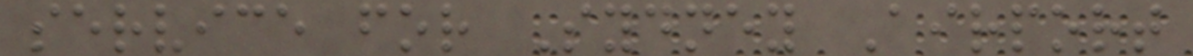service for Sydney Airport
